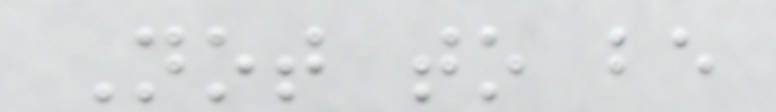Not to be
